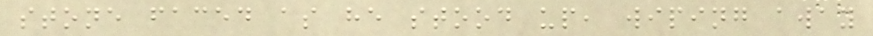stone faced as he stood up, wiping away
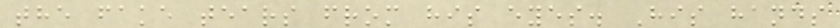the fake tears from his eyes. His hands
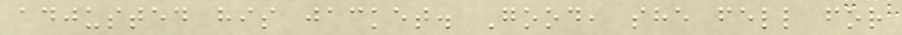adjusted his jacket. Good, she fell for
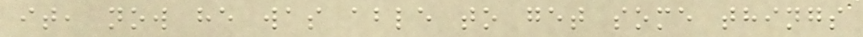it, now he was able to get some things
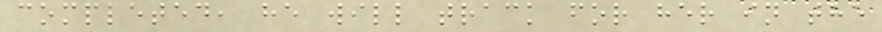completed, he will track for her in the
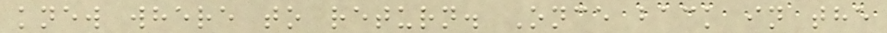knew where to return. Once back in the
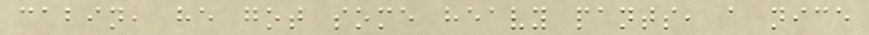cabin, he got some heavy pants, a nice
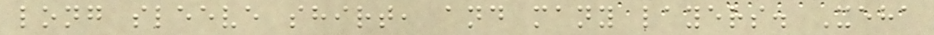long sleeve shirt, and many layers. Xeha
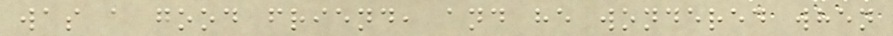was a good friend, and he wondered when
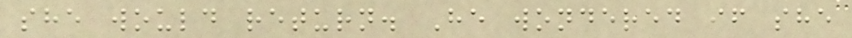she would return. He wondered if she
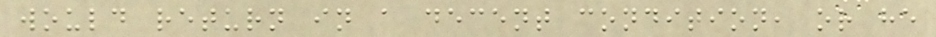would return in a decent condition, or he
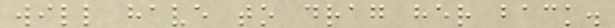will have to drag her back.
